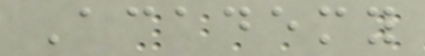Academy
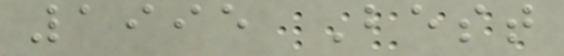1995 Best
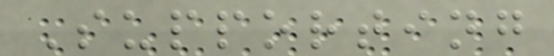Supporting
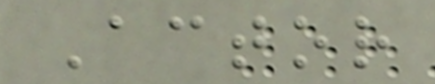Actor
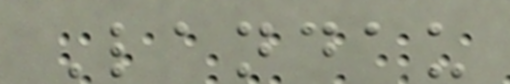Landau
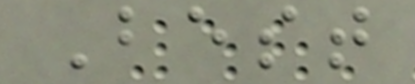Best
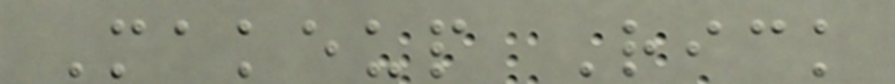Makeup Rick
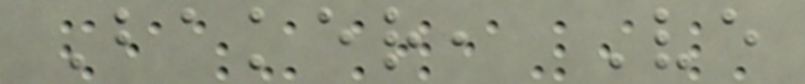Baker, Ve
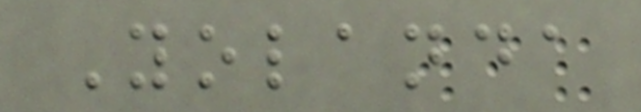Yolanda
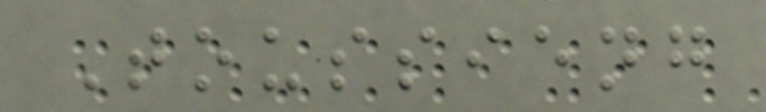Toussieng
